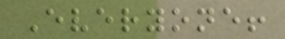Everyone!
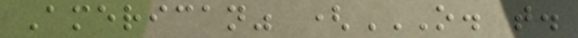American" (O. T.
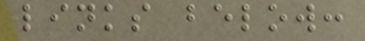links below:
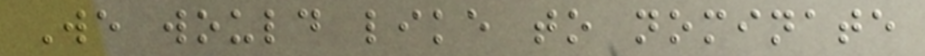We would like to nominate
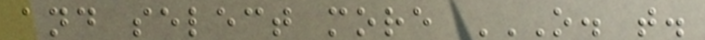and select more O. T.
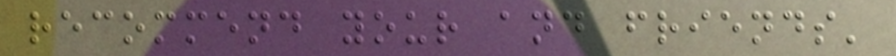recommend your and friends'
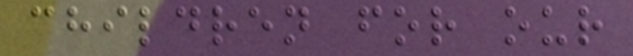children for our
